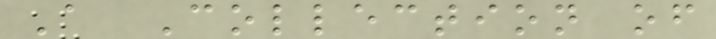A Collection of
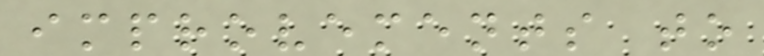improvements to
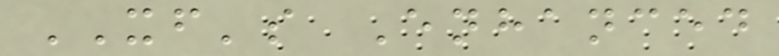XF's Enhanced
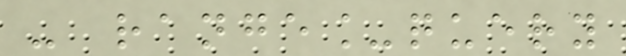- range_query
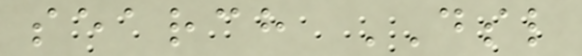search DSL
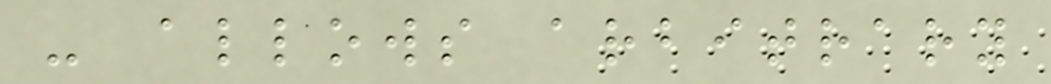- allows arbitrary
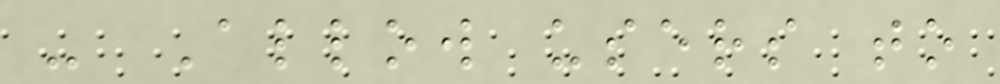- Allow users to
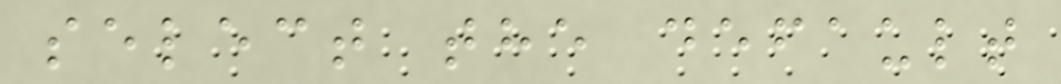select the default
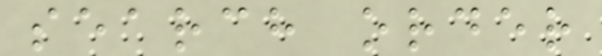search order
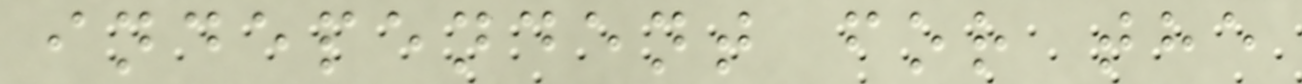independent for the
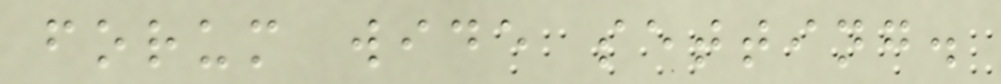forum wide setting.
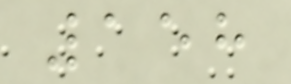158
